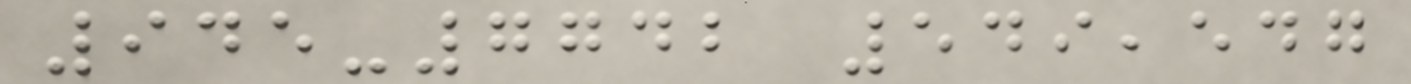945-7742 549,547
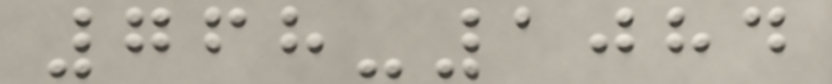768-1084
